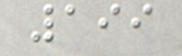199
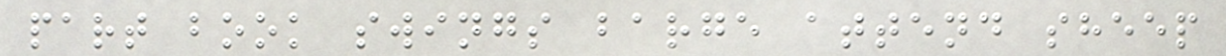part book swings barge attend sheep
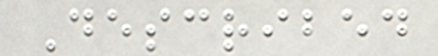Described
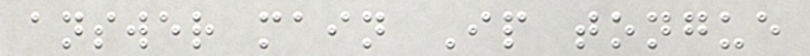answer main Ip tongue
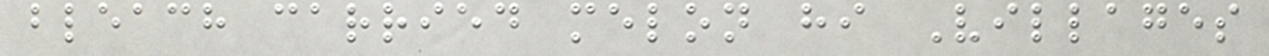bleach carried melon hi Villages
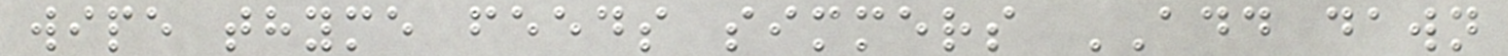wipe thyme feeds simmers ADD dawn
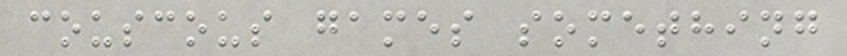couscous games something
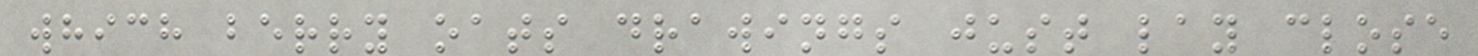which berry oats drawings just lay close
